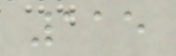115
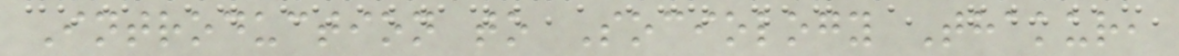Introduction to Sociology Thakur,
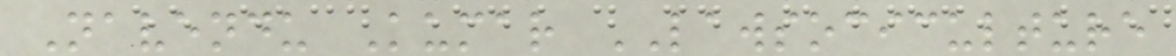Navendu Kumar LAWSOCICULTURE
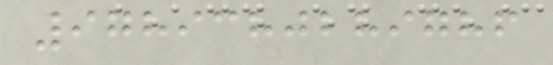9789380289786
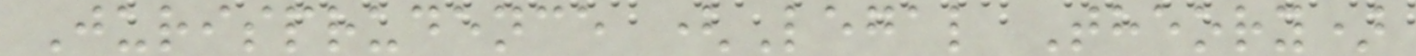Jurisprudence (Legal Theory)
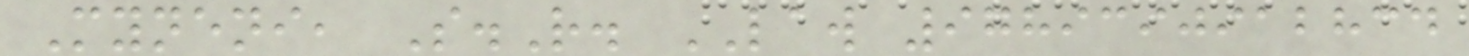Myneni, S.R. LAW 9789390912834
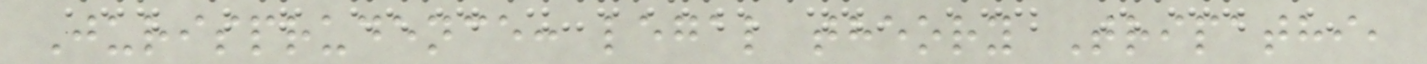Jurisprudence: legal theory Tripathi,
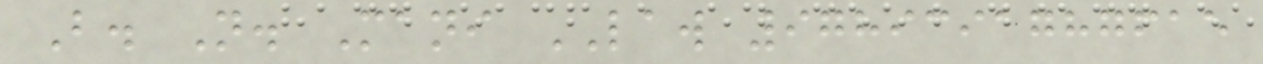B. N. Mani LAW 9789391787615
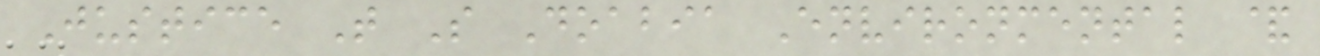Justice T S Doabia Environmental &
